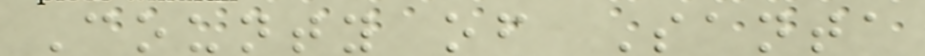County of Santa
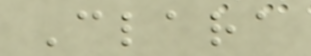Clara
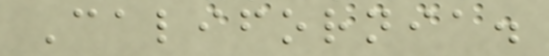California.
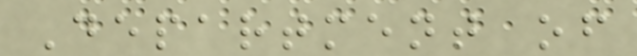Department of
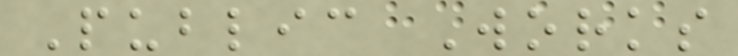Public Works
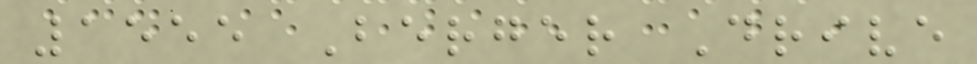1555 Berger Drive
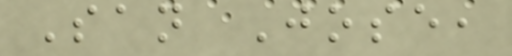San Jose,
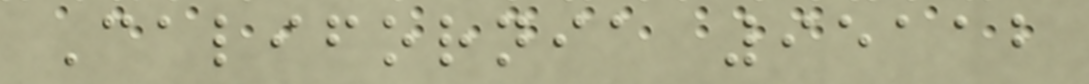California 95112
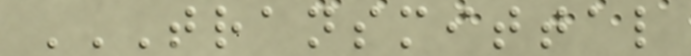TRANSMITTAL
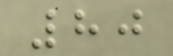80
